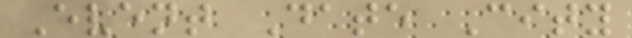Event Date City
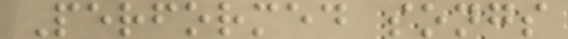Performed songs
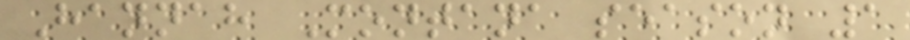Hannah Montana season 1
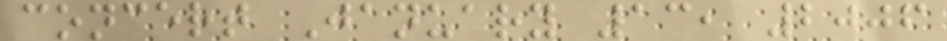concert January 13, 2006
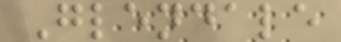Glendale
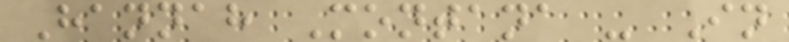Hannah Montana - In
